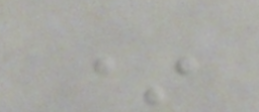*
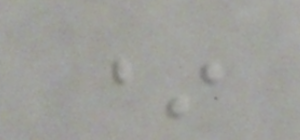*
